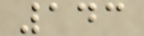143
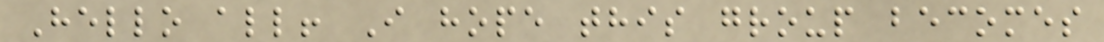Hello all! I hope this group becomes
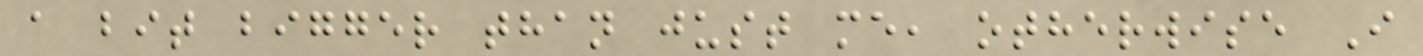a bit bigger than just me, otherwise I
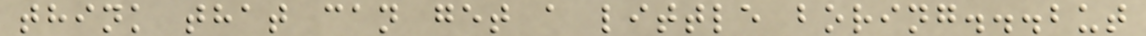think that can get a little boring...but
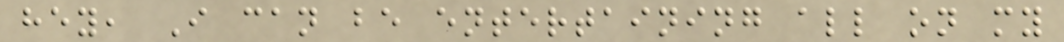hey, I can be entertaining all on my
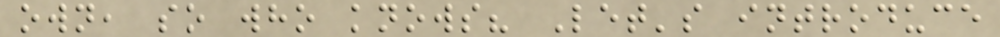own, so who knows? Let's introduce
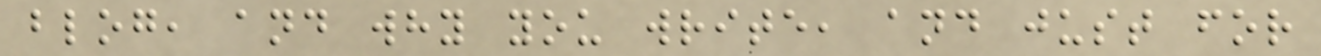blog, and why you write, and just for
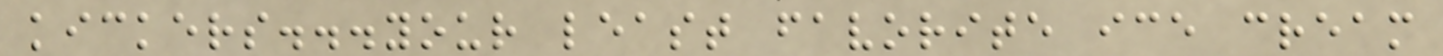kickers...your least favorite ice cream
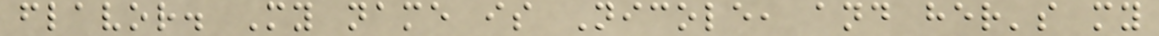flavor. My name is Nicole, and her's my
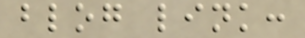blog link:
